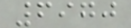6970
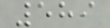589
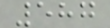587
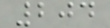204
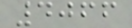4066
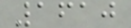1610
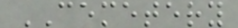CEMETERY
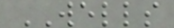WELLS
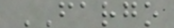FARGO
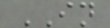IN
